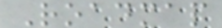Roadmap
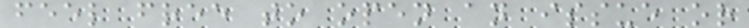feel free to open an issue or
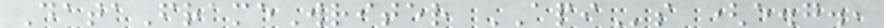DataFrameWriter APIs (e.g.,
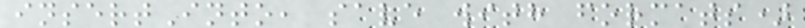insertInto, save with formats)
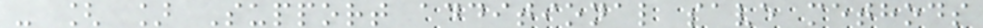- [ ] Support additional save methods
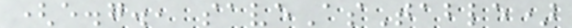(e.g., saveAsTable)
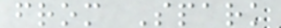from Spark
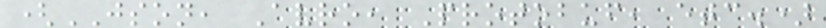(JSON, Avro, Protobuf, etc.)
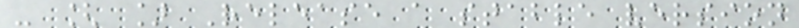- [ ] Release a stable version
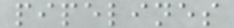pipelines
